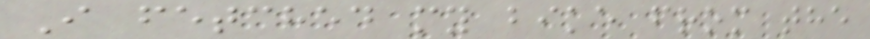I fetched my bike from the
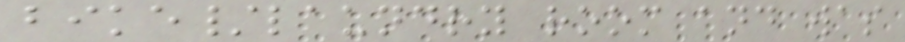bike/laundry room and was
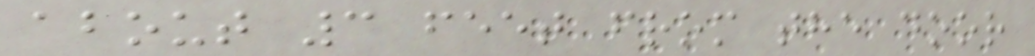about 3 feet from the door
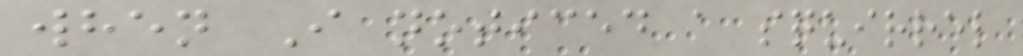when I noticed a squirrel
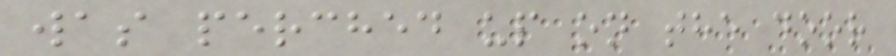was perched up on the door
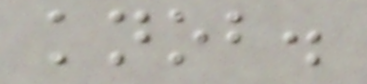knob.
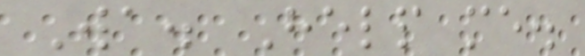Wa. Help me.
